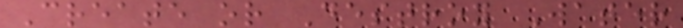Create or Destroy Water
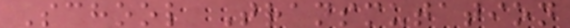School Transmutation
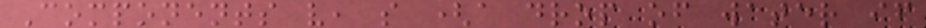Components v, s (a drop of water if
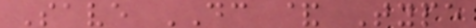Save DC & Type
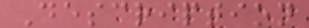Description
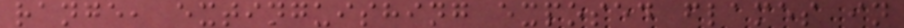range, extinguishing exposed flames in
